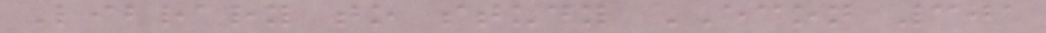Library to study ECON 301
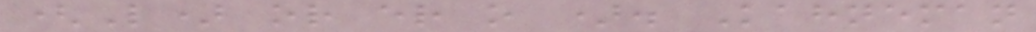(L) or er o ). Kahneman
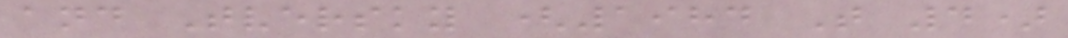and Tversky (1984 T 4)
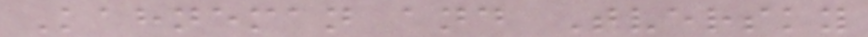Kahneman and Tversky
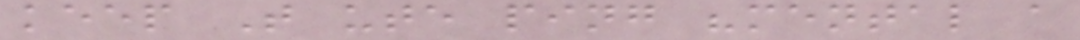keep T ute ping "mental a
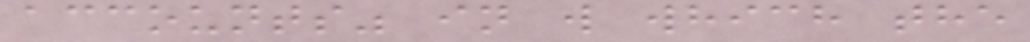accounts" in w which the
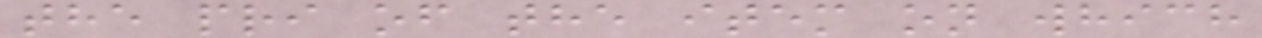the pri of the item on which
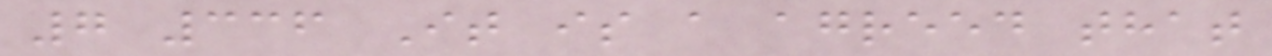7 336 It is a agreed that
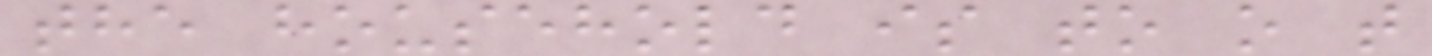the household is to o t
